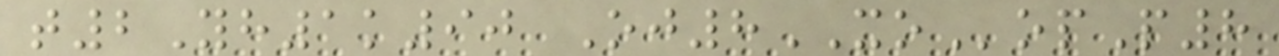t2Yh1k90 Oj8XOopP8
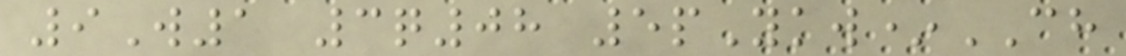9W1 3q08 5pYkw*CH
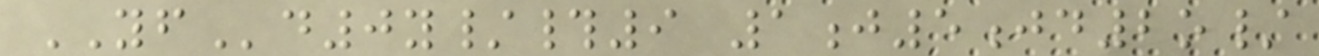YFd0y/#9 1j5jd2o/
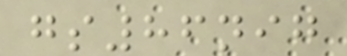gs86nig
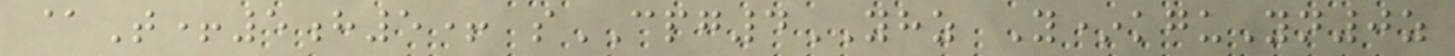@T+5h5+ sCPG4YHZ Y*kguYn0z
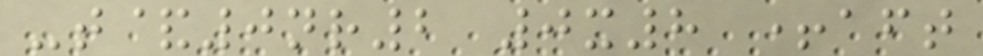-t&0nr2 0x8 +aft
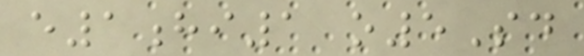e1hi1 o5Sd
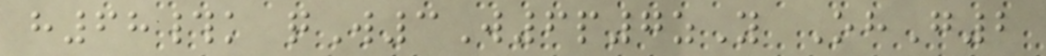h68#k qW3W6p7zY OhG2
